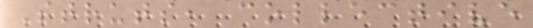Struts, collective
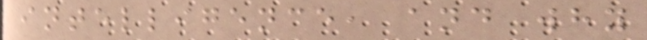intelligence, and why
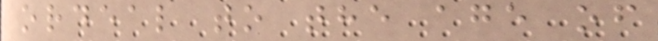ordeal to the age of
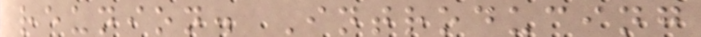reunion. Introducing
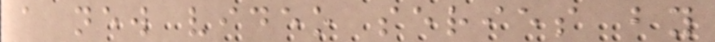a new video series by
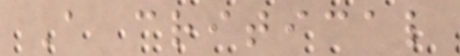A critical
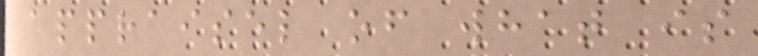appraisel of what is
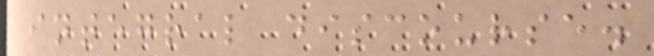integral discourse.
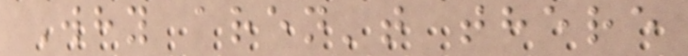Why aren't there
